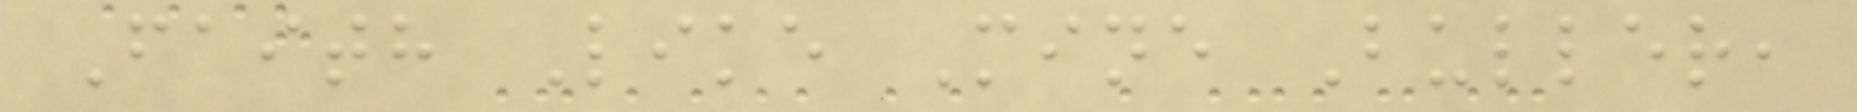Faith Like Mine Buller,
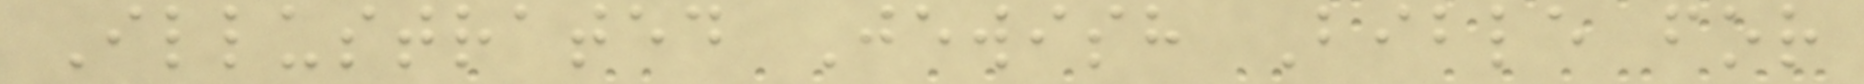Illustrated Jewish Bible for
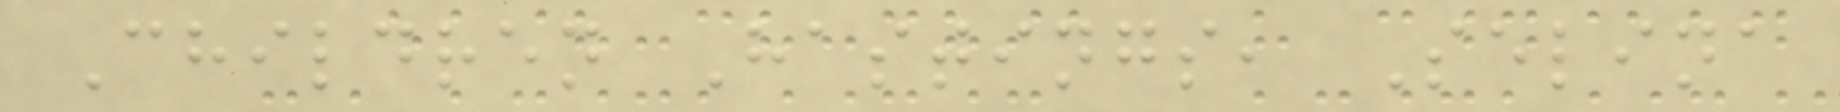Children Hastings, Selina
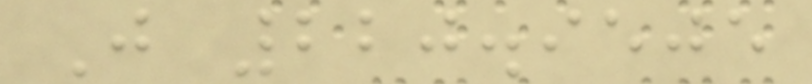J 220.9505
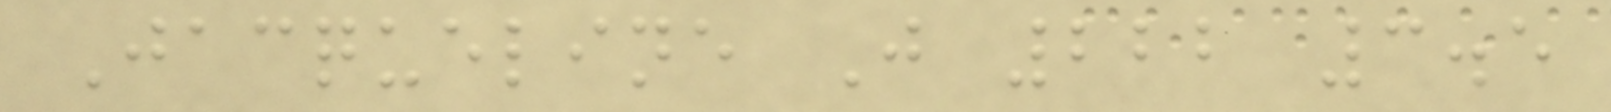Jacqueline J 222 3.5
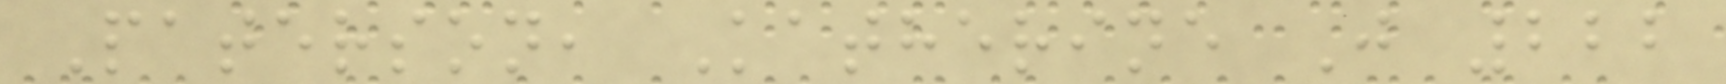Paterson, Katherine J 222
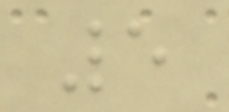5
